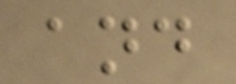and
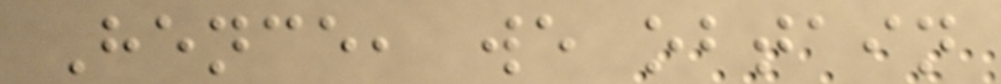Hence, we obtain
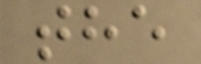the
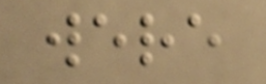were
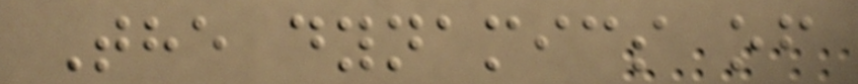The dynamics of
